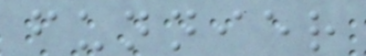funnier
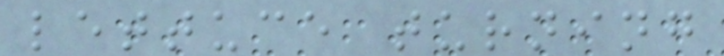lettuce turning
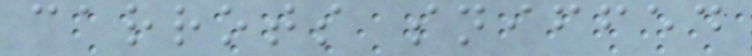carrots sniffed
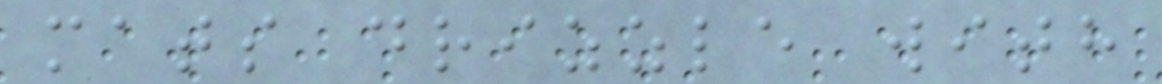mats drizzle with
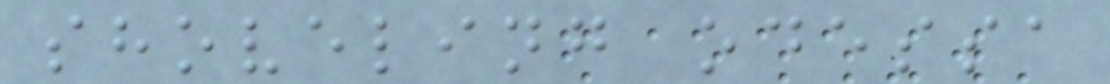shoveling odessa
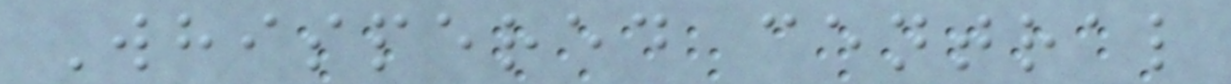Whispered central
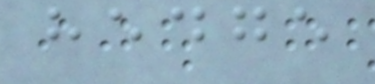hedge
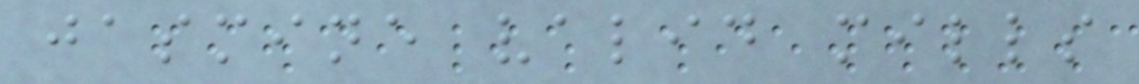jasmine valid mills
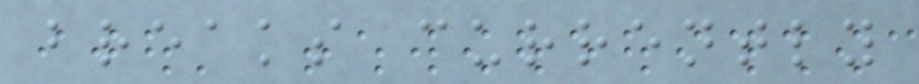breaks currently
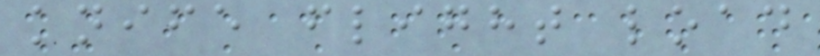knife flight load
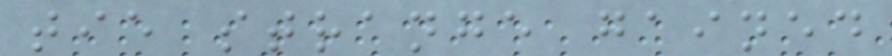tie strange gained
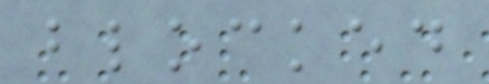blocked
